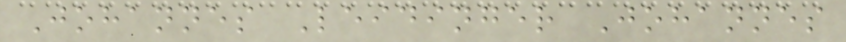Johannes Leidinger Johannes
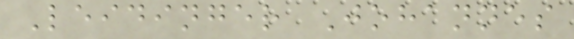Leidinger Johannes
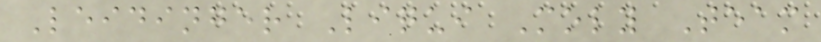Leidinger Liqui Moly Team
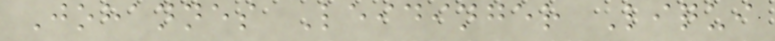Johannes Leidinger Liqui
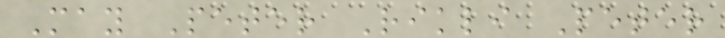May Peter Rikli Peter
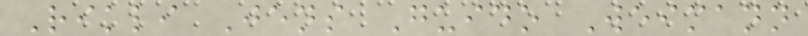Rikli Jens Guido Weimann
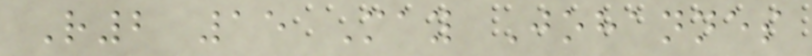R2 15 May Johannes
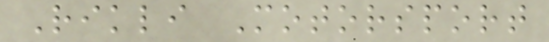Rikli Motorsport
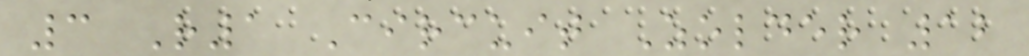3 R1 Circuit Zolder 12
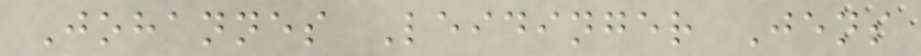Johannes Leidinger Jens
